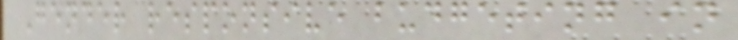Gender responsive budgeting in
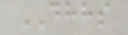DHHS
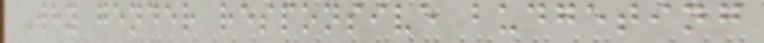Why gender responsive budgeting
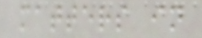matters in
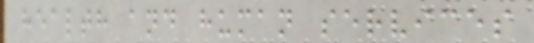health and human services
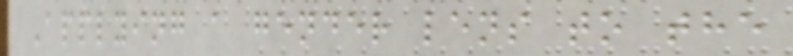Applying a gender lens to the
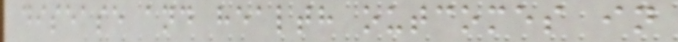disease and health outcomes in
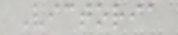Victoria
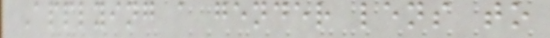Applying a gender lens to
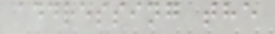addressing the
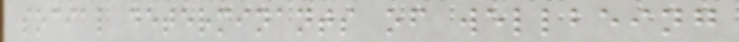social determinants of wellbeing
